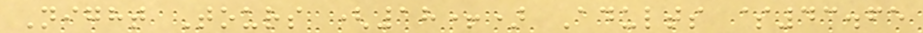Night Tours (18+) Adults $43.65
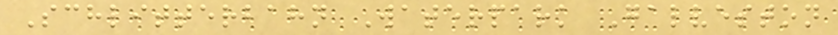Schlitterbahn Waterpark Galveston
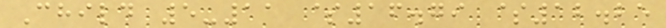Child 5-11 $16.79 $12.25
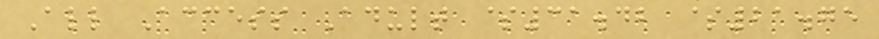All Access Adult $31.42 $21.75
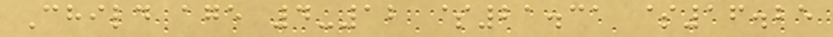Child age 4-12 $21.31 $16.25
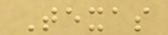Texas
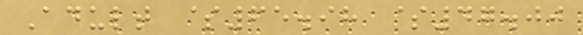Adult $65.98 $47.00
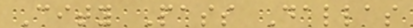City Pass Dallas
